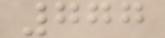777
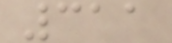311
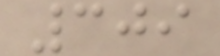309
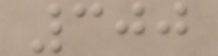300
